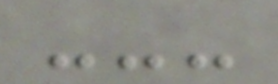---
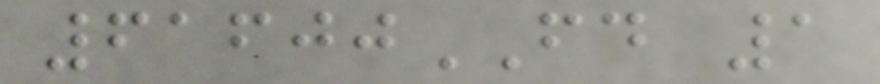61600FD 1
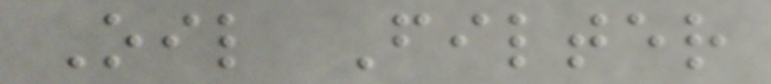Oil Filter
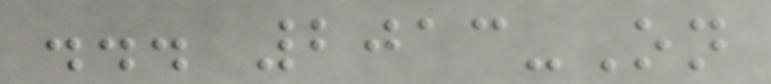... 2013-On
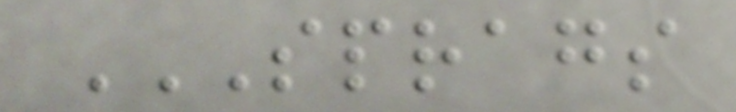SPRAGS
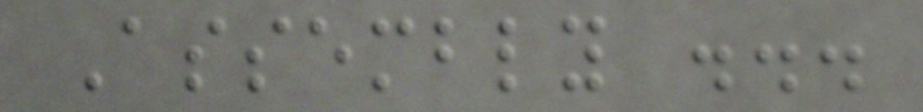Assembly ...
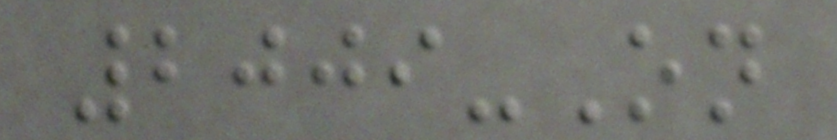2009-On
